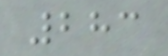283
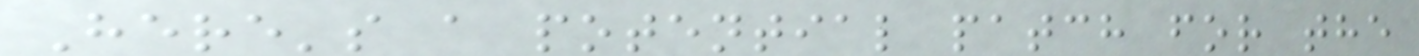Here's a potential patch for the
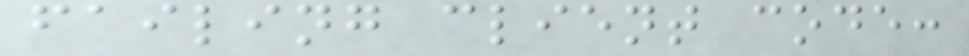failing client code:
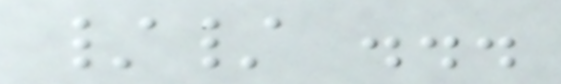// ...
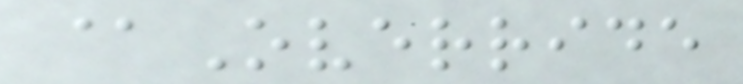@Override
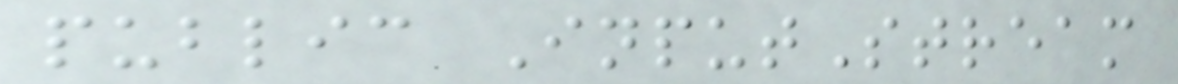public InputStream
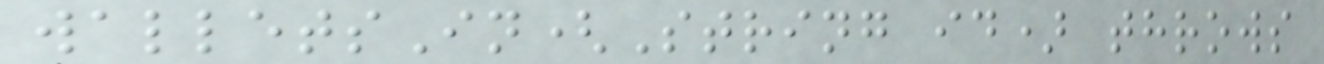walletsIn(String id) throws
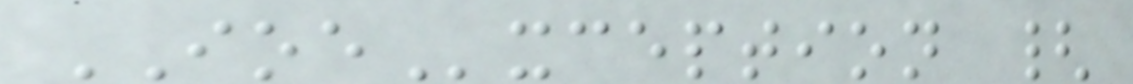IOException {
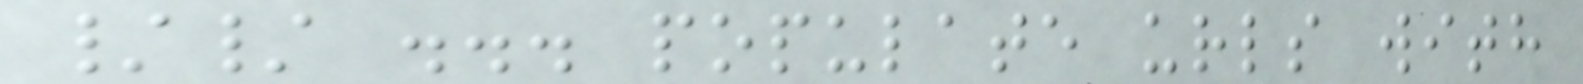// ... populate urls with
